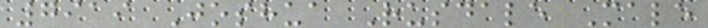7919 Joshua Rusdale Male
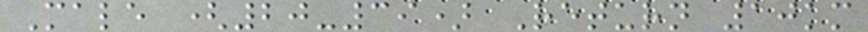Male (20-39) Return 10km
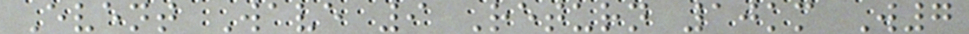Event Wave 9 Return 10km W7
